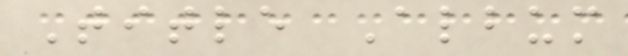Title Album
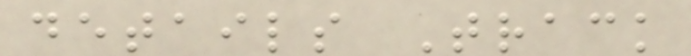details Track
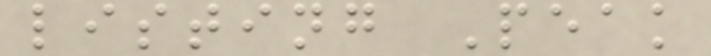listing Peak
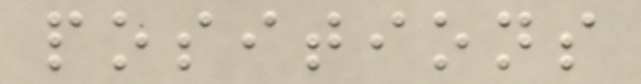positions
